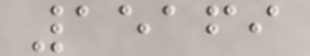15169
